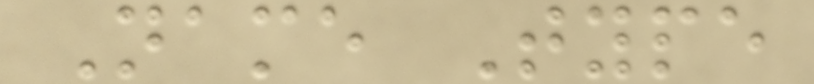Name Type
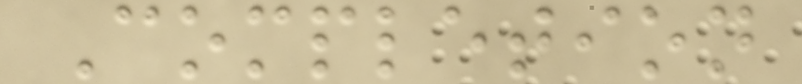Completion
